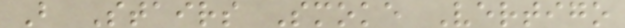B Stairs Smoke Vertigo
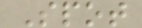Spot
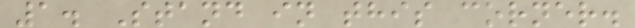1. Stand in this corner.
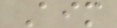Aim
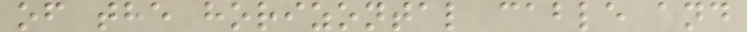of the horizontal cable and
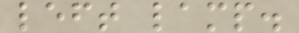left lamp.
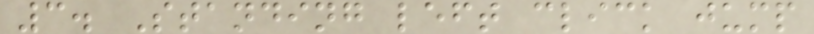3. Standing left click jump
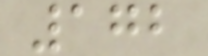172
